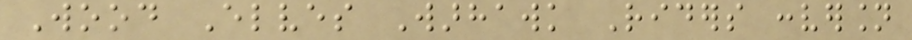Wood Elves Warhawk Riders conversion
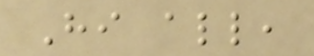Hi all,
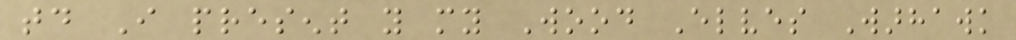today I present you my Wood Elves Warhawk
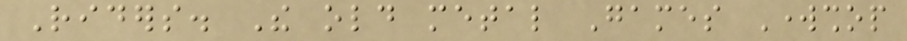Riders. The old metal Games Workshop
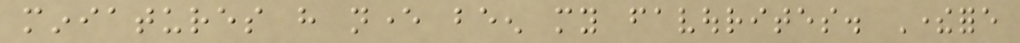miniatures have never been my favourites. Therefore
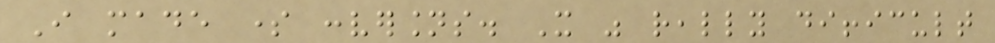I made some conversions. It was really difficult
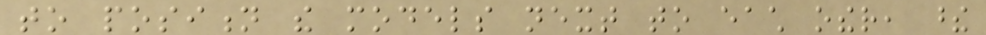to position the models next to each other, these
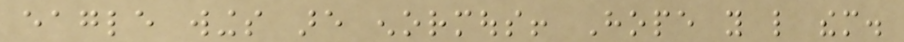eagle wings are enormous! Hope you like them.
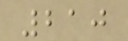210
